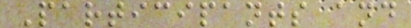Participants and
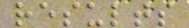results
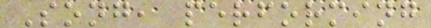Song, performing
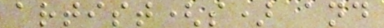artist(s) and
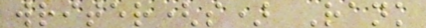writer(s) Rank
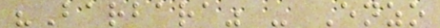"Barbara" - Enzo
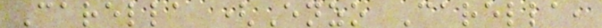Carella (Enzo Carella,
